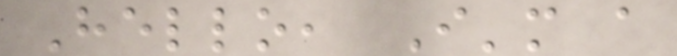Hello, I'm a
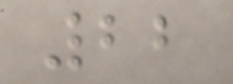22
